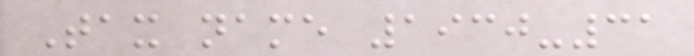Tax name 1930-31
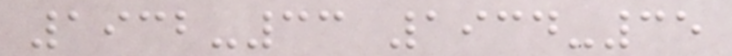1932-33 1934-35
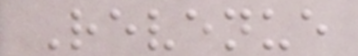Revenue
